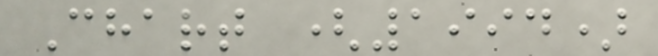Chart (1994)
